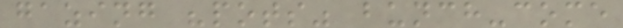gazing "pots" bunch-come
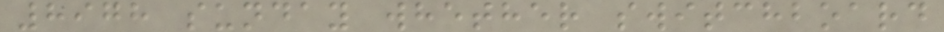8978 sunday whether switchboard
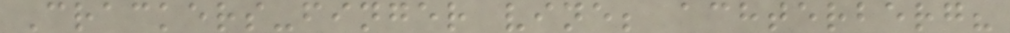Crackers-finger vine; achterberg?
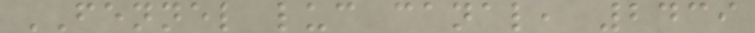FENNEL luc canal, 2439
